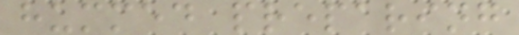hummed preparing
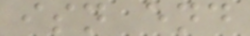isn end
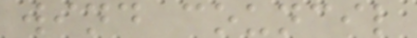wind council
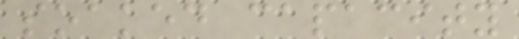soaked capacity
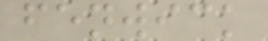fenwick
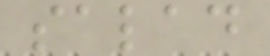salad
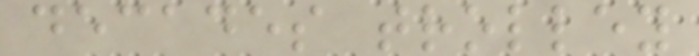decades trolley
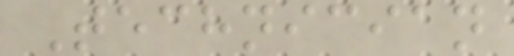Technician
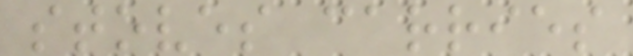stoves carries
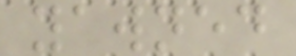yawned
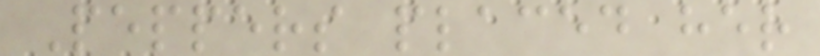Peppers placed her
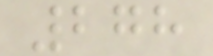278
